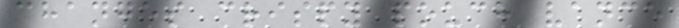changes crispy pouch vance
